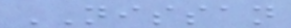NISSAN
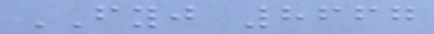FYJ 8667
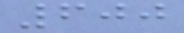600
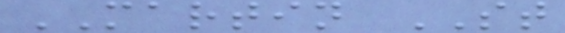MARTIN ST
